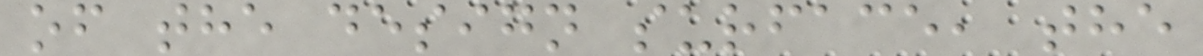of the design surface, the
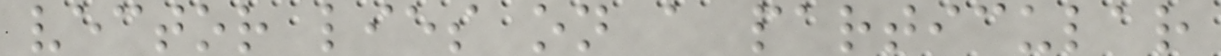vector lies on a particular
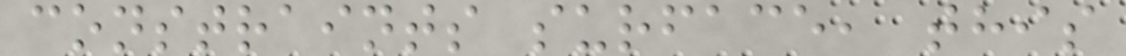constraints surface, this
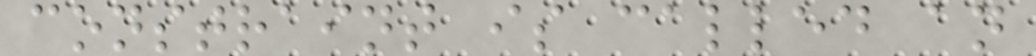constraint is called an
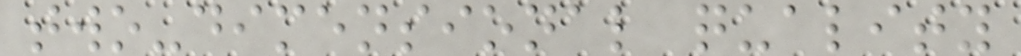two-dimensional quality
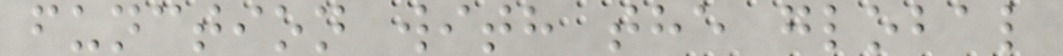function with the global
